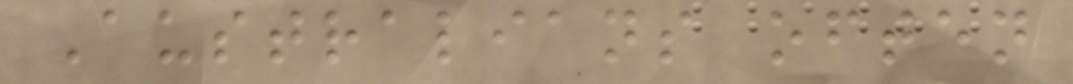Australians often
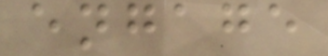engage
